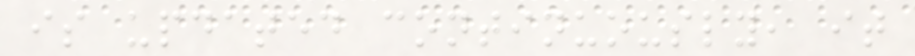is updated continuously, it
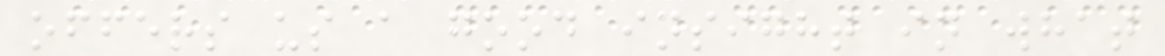offers us a good insight in what
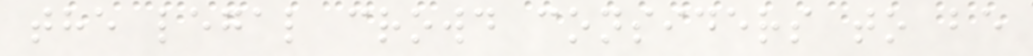the legal crowd considers to be
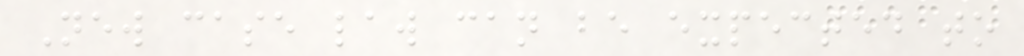New case law can be expected to
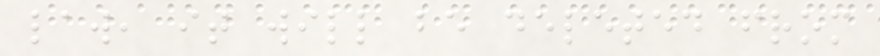law, it will be deleted from
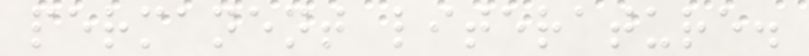permanent literature.
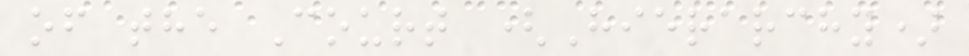of the Court (Hierarchy)
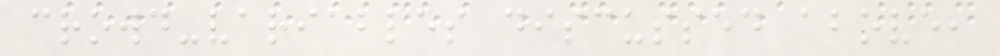crowd-variables discussed above,
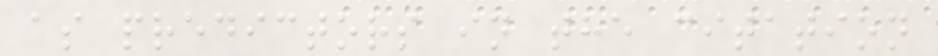as predictors in the citation
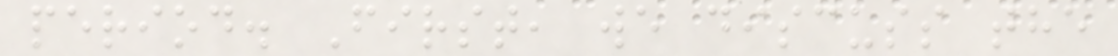period. First, we discuss the
